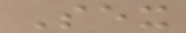Sex
